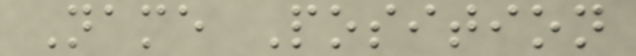Name Position
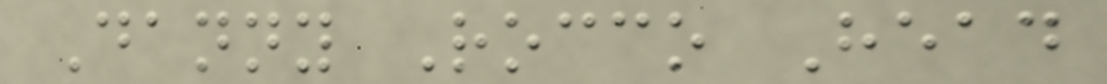Danny Rocco Head
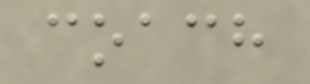coach
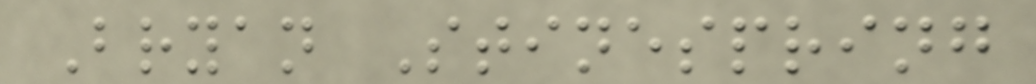Bryan Stinespring
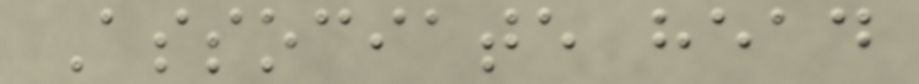Associate head
